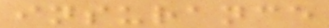insurance
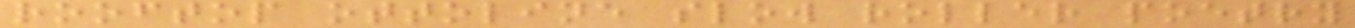rooftop ottoline slow roller poetry
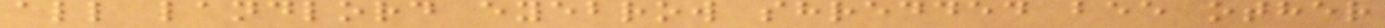all landlord eyebrow shredded bee other
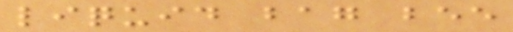liquid bag bee
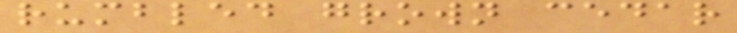rumbled grown cedar
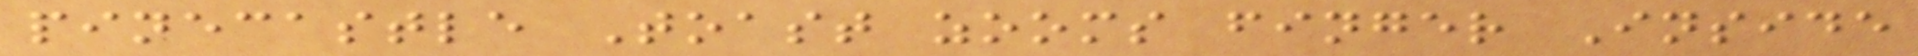pinecastle Toast zooms finger Inside
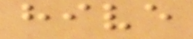hive
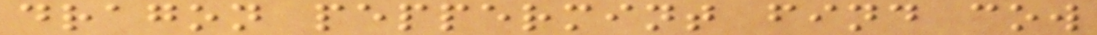dragon peppermint find cow
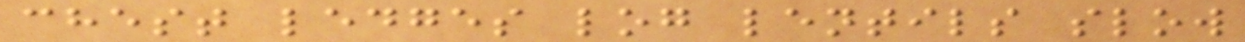chest ledges log lentils slow
